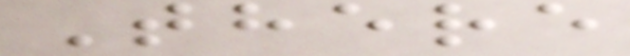There
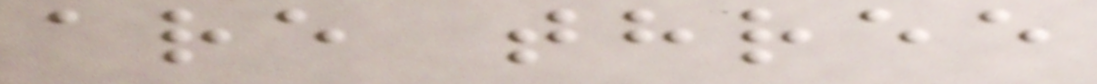are three
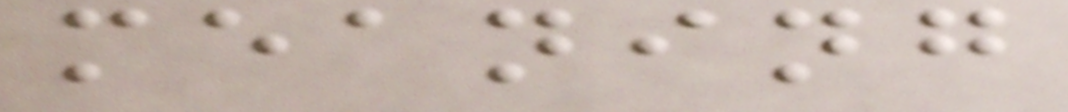meaning
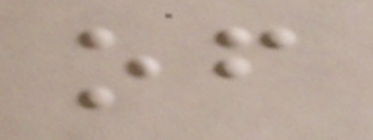of
